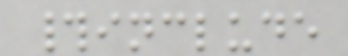#include
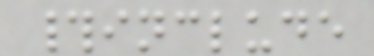#include
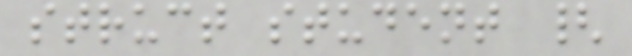struct student {
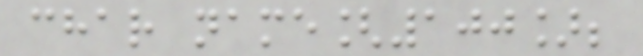char name[100];
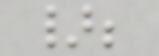};
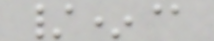/*@
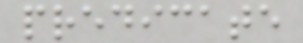predicate
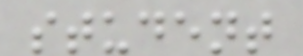student
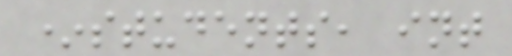*students, int
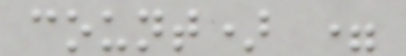count) =
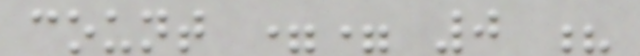count == 0 ?
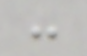:
